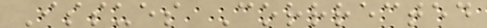Issues Corrrected
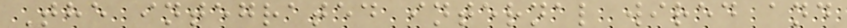The integrated internal wired and
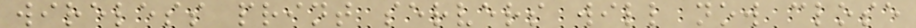wireless print servers will now close
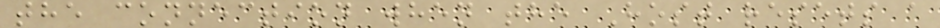the connection when the Host resets a
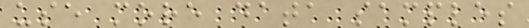use more data samples
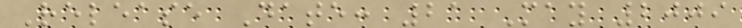Release Date: 21 May 2009
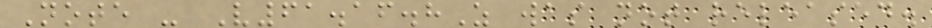Note - V61.16.8Z was not released.
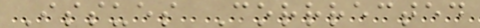Issues Corrrected
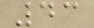43
